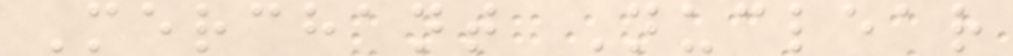Merchant Nuclear
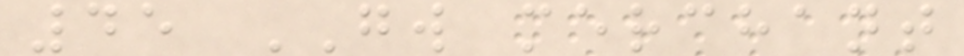45 GW merchant
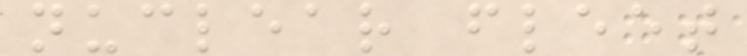nuclear fleet
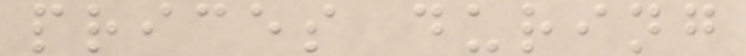prices during
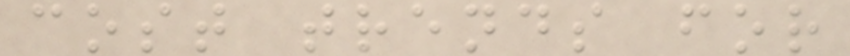cost trends for
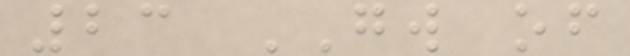23 GW of
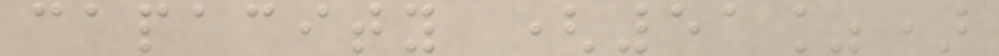capacity (51%)
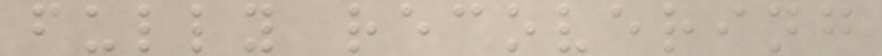fully recovering
